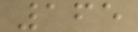165
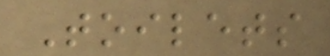Toilets
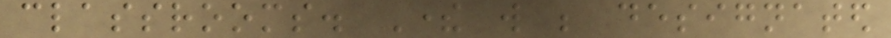classrooms. There will be designated
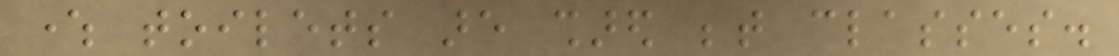where toilets are shared between classes.
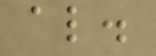also.
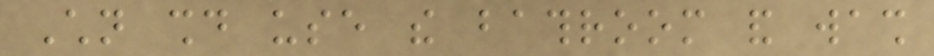Children should use the bathroom and wash
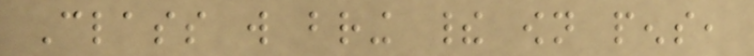Class will bring their own pens,
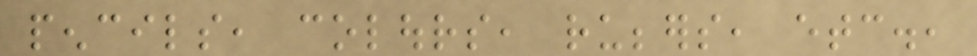pencils, colours, rubbers, etc.,
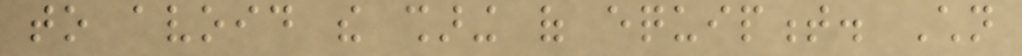to avoid the sharing of equipment. Children
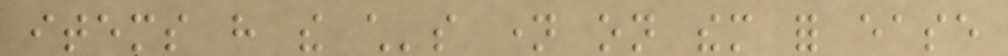items have the child's name on them for ease
